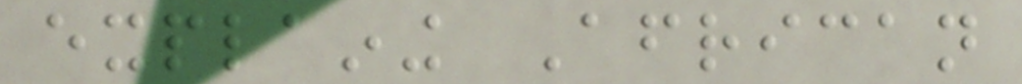explaining African
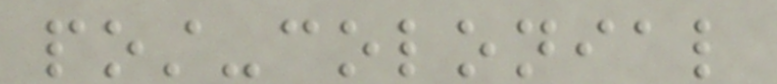post-colonial
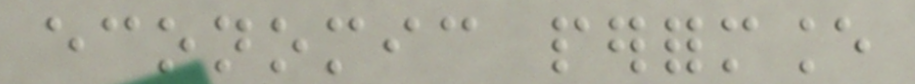economic performance
